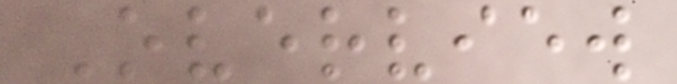Overview
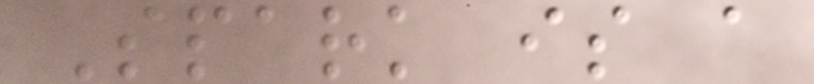Spark is a
